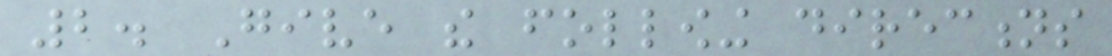2. Give the following directions
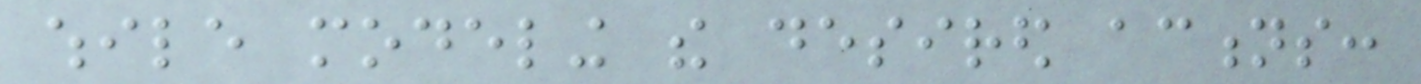while modeling the desired actions:
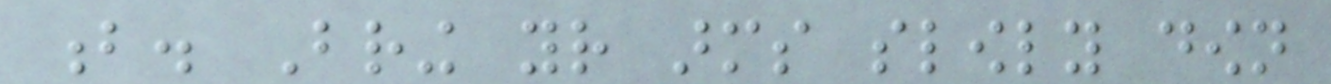b. Bring your arms slowly down
